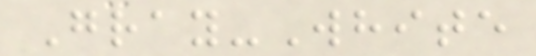Gray-White
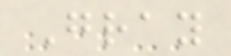Gray
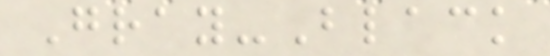Gray-Black
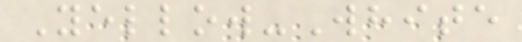Yellow-White
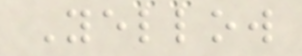Yellow
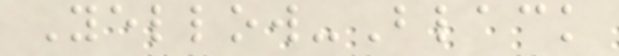Yellow-Black
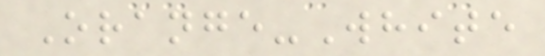Orange-White
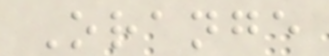Orange
